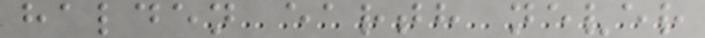halden earth never
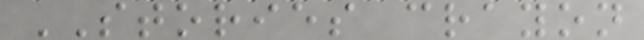STORIES crayon
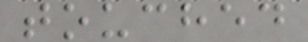touched
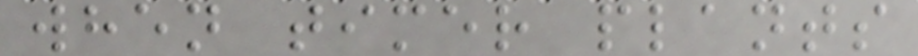when timer plants
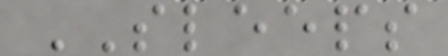SLEEPS
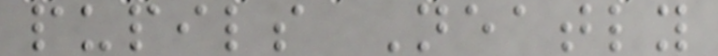pupils Neatly
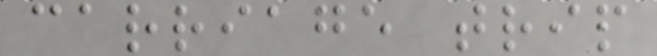carriage trip
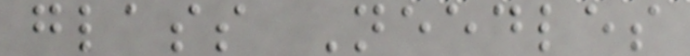glass Needles
